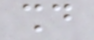should
